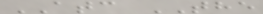ATC THE
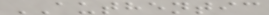AUTHENTIC
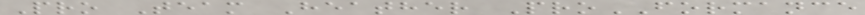Pro Team Heather ProFORMANCE
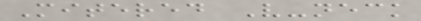Mitered V-neck
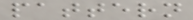pattern
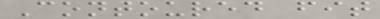Contoured fit
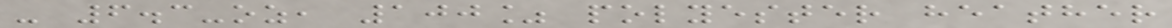- 6.3-oz, 100% polyester heather
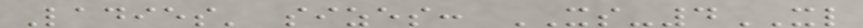Ladies' sizes: XS-4XL
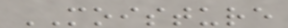MOISTURE
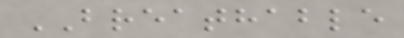BREATHABLE
